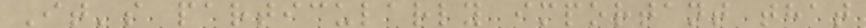It's particularly important that
